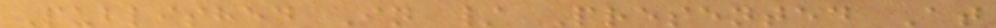Published In / Presented At
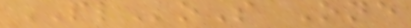PLoS One
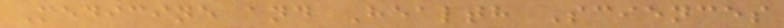Medicine and Health Sciences
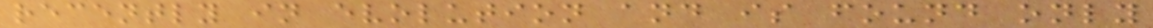recently in evolution and is found only
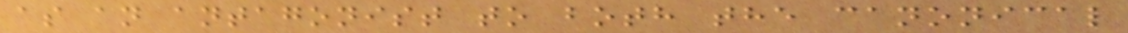as an antagonist to both the canonical
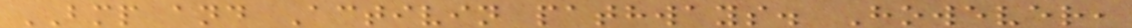BMP and Activin pathways. However,
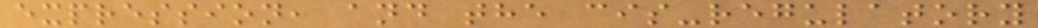expression, and the cis-regulatory
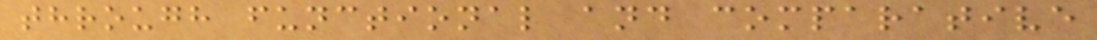through functional and comparative
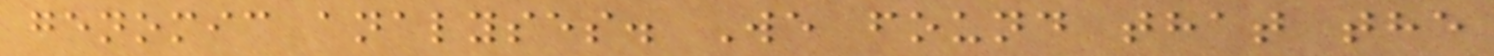genomic analyses. We found that the
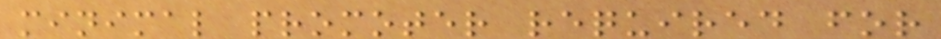minimal promoter required for
